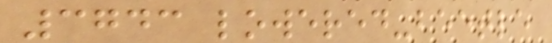3743 lowered-beetle
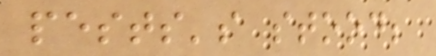pests's stood;
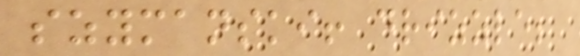szymanski! drizzle;
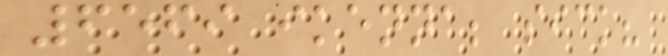6569 ikenna; sick?
